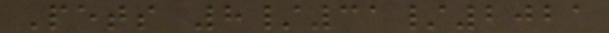Pets 8/31/2021
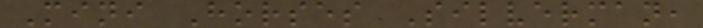Mini Horses Silverman,
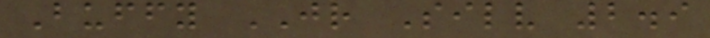Buffy JR Silv 2.9
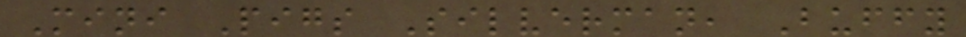Mini Pigs Silverman, Buffy
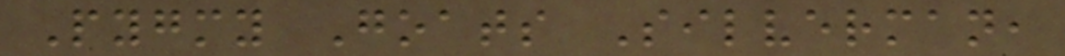Pygmy Goats Silverman,
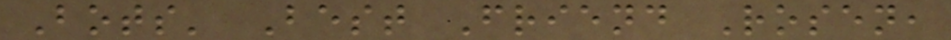Bots' Best Friend Rosen,
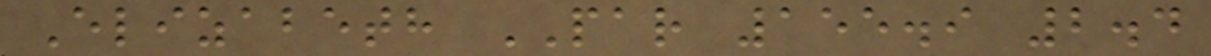Elizabeth PAR 155.9 2.4
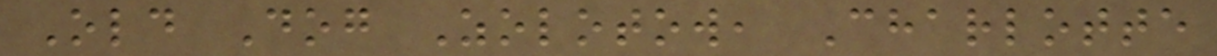Old Dog Zolotow, Charlotte
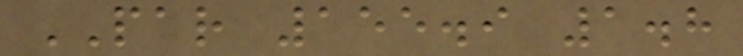PAR 155.9 1.8
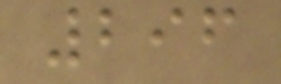296
